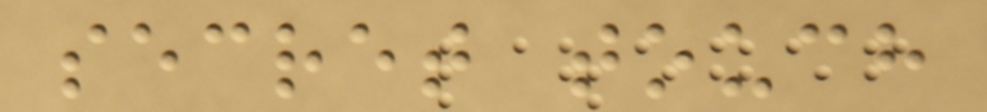secret touch
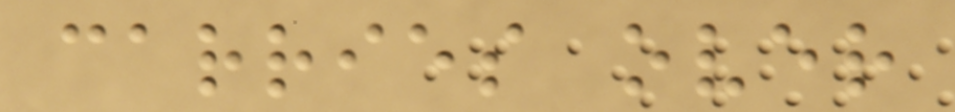carries over
